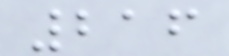216
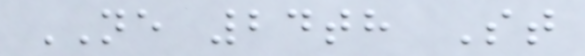NE 24th St
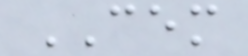CEM
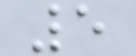5
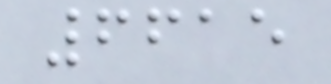6615
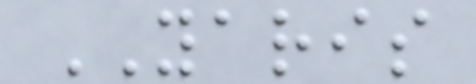YARIS
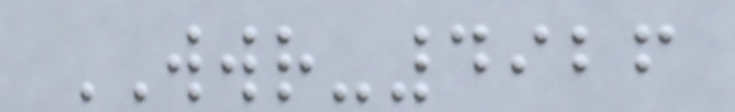WWR-4926
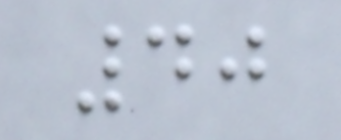40
